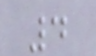4
